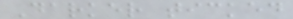Darker ticked
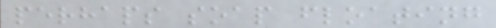perhaps soap floating
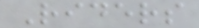Riders
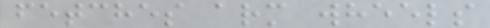fetches arm wheels
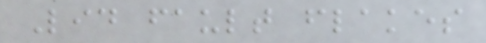Lid fault flakes
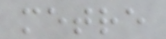metre
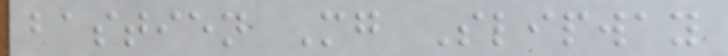bastien Mg Slipway
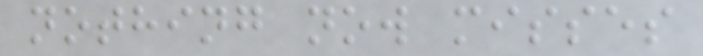nothing now misses
